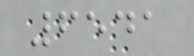6541
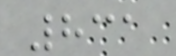831
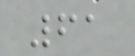61
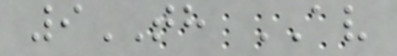9TH AV
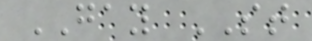GAY ST
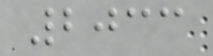2033
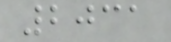2031
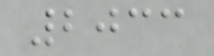2033
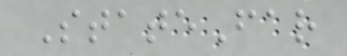StateFar
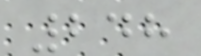248
